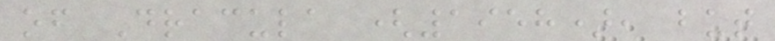of Dracula (1958), but
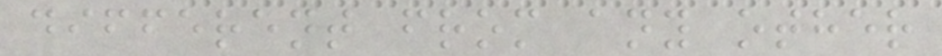different from any other
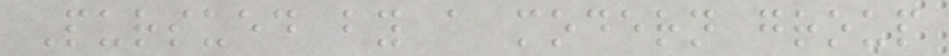Pursued by a modern group
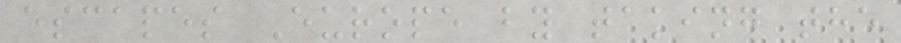escapes Europe by taking the
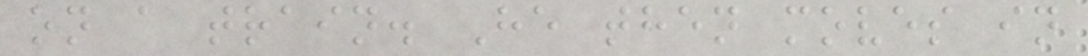on a train. He then moves in
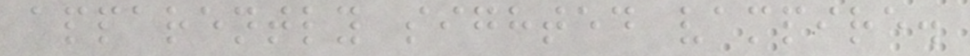apparently sighted vampire.
